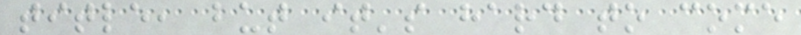title, but it's hard to come
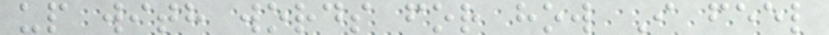up with words for how I feel
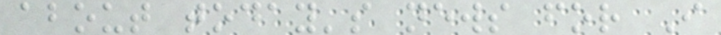about today's news for I
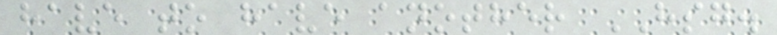have to have another HSG.
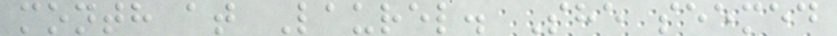month at Laurel. She seemed
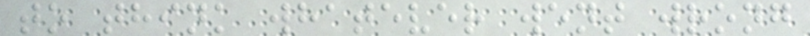to think whatever went wrong
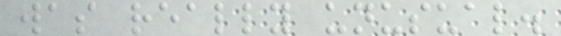was really unusual.
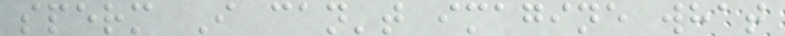sperm I can't imagine what
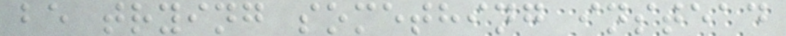be trying something instead
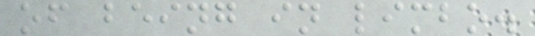of being in limbo.
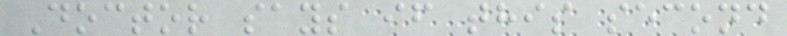Doctor says if this second
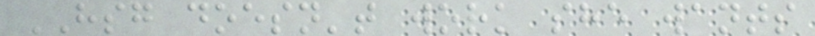HSG doesn't work she wants
